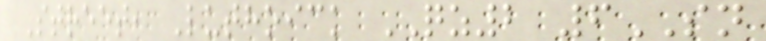Street, Luthoick QZ2 6SN
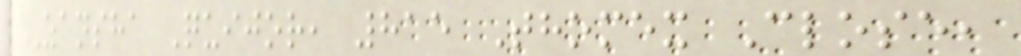Zansha Quijor, 815 Thomex Close,
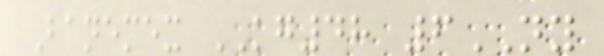Banemex KG48 6NY
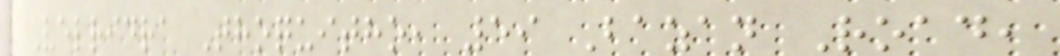Velridra Thoquitho, 59 Bazan Road,
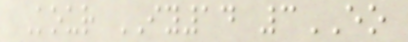Kour IY14 3EO
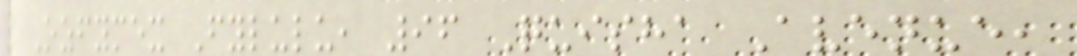Ozfymex Fylulu, 96 Quisha Avenue,
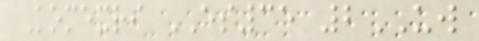Komexri ES35 2UW
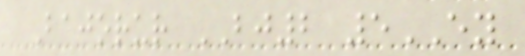Bajorur BJ2 5EY
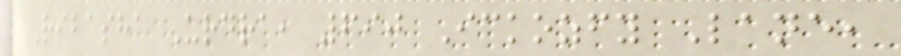Ribasha Urdra, 690 Ickozfy Lane,
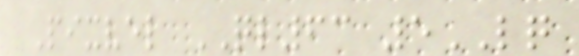Pixvel QL63 5LQ
